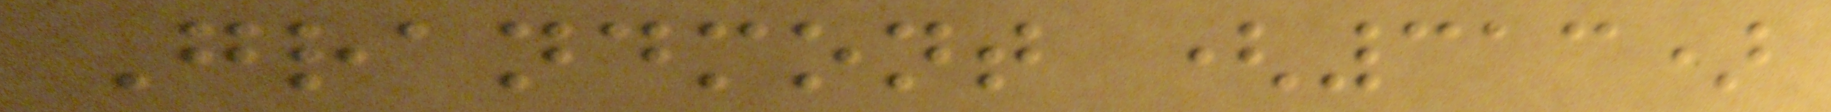Grandmont (313)
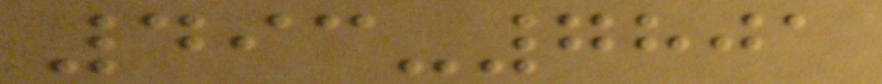493-7801
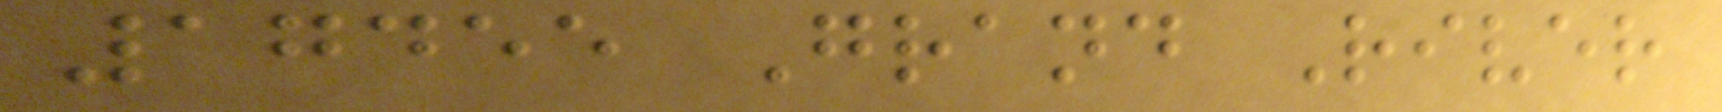17455 Grand River
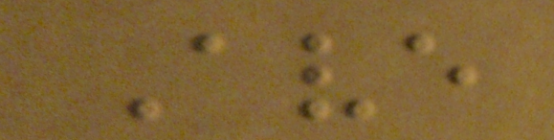Ave
